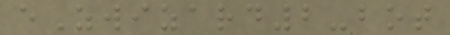eZwizard2-bot
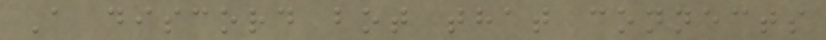A discord bot that connects
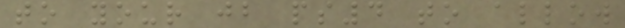to your jb ps4 to allow
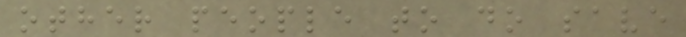other people to do save
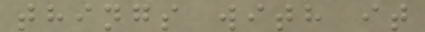things with it
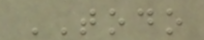TODO
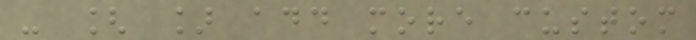- [ ] add more custom
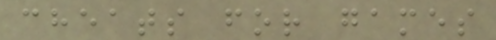cheats for games
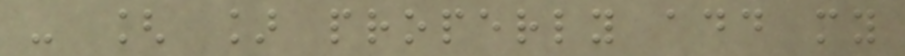- [ ] properly add my
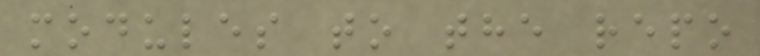modules to the repo
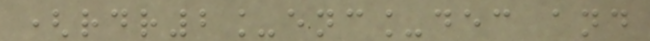(rdr2_enc_dec and
